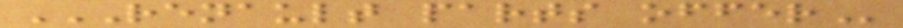RENAULT PARTS OFFER
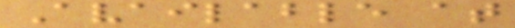Available at
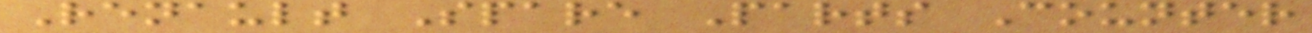Renault Spare Parts Counter
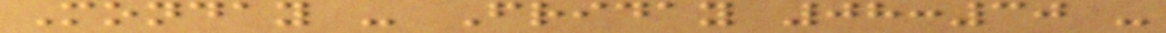Monday - Friday 08:30 -
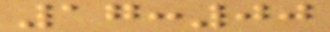17:00
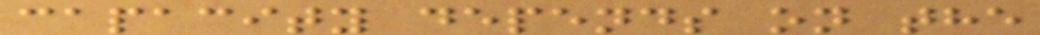capacity depends on the
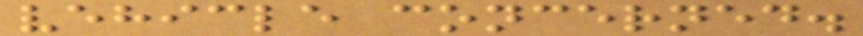vehicle concerned.
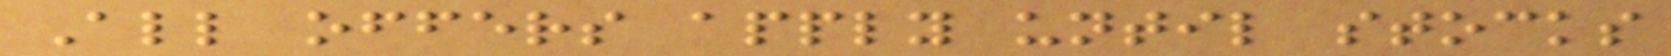All offers apply until stocks
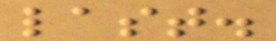last.
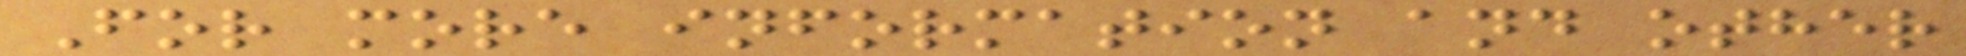For more information and other
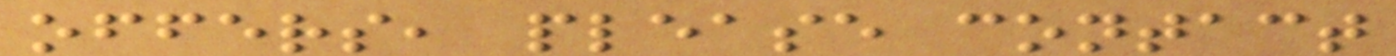offers, please contact
